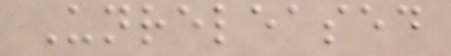Unreleased
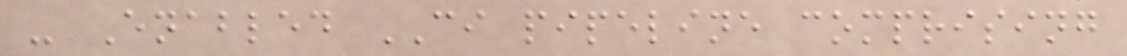- Enabled CI pipeline comprising
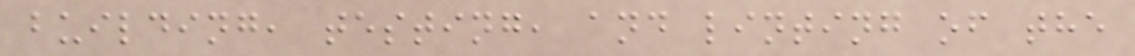building, testing, and linting of the
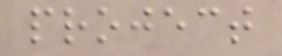project
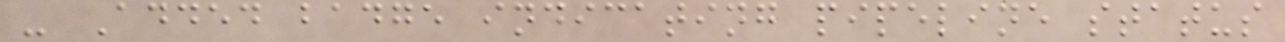- Added badge indicating pipeline status
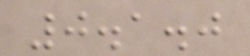0.1.0
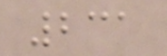231
